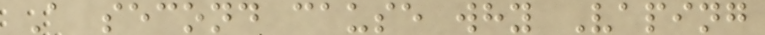A second cause why Vaping
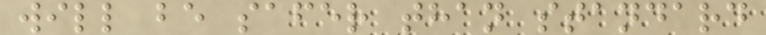will be safer than standard
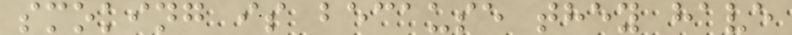smoking is because they have
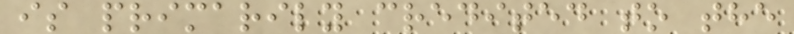is primarily credited to the
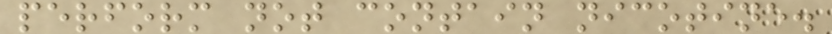perform not contain nicotine.
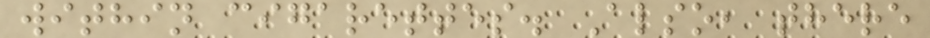within cigarettes. Also, there
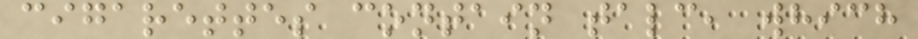cigarettes contain talc, which
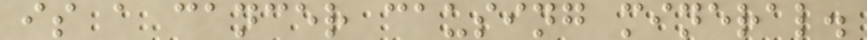is a cancer causing mineral.
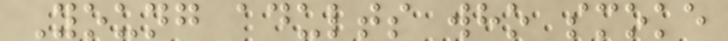Young adults who smoke
